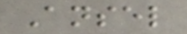Ansel
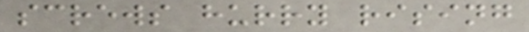screws hurry rising
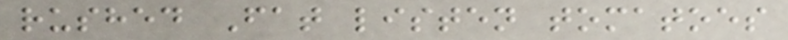rushed Fat listen tomatoes
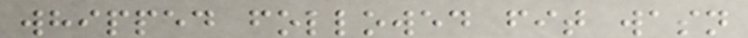whipped followed fit wasn
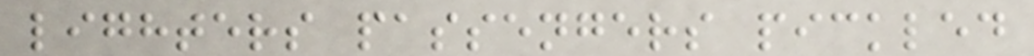lighters passengers pickled
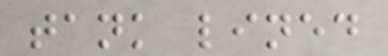tank lined
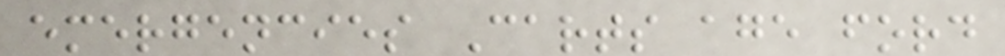emergencies Carts age ford
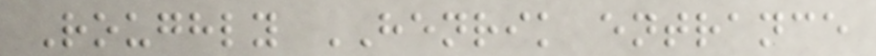Roughly HENRIK entrance
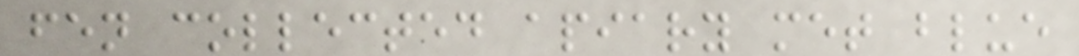fen collected apiary met blue
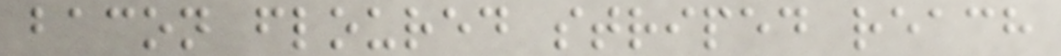bacon floured striped reach
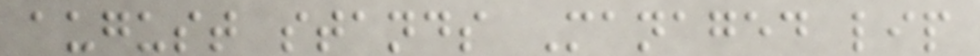august stands Managed lip
